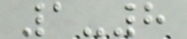1-8
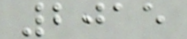2015
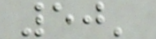50'
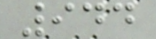944
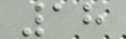18
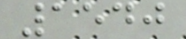1540
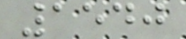1540
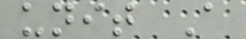unit A
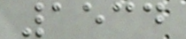1534
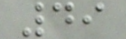49
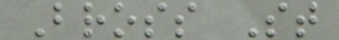Bross St
